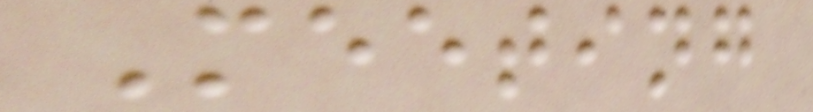Meeting
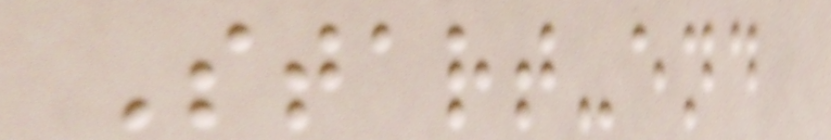Start-end
